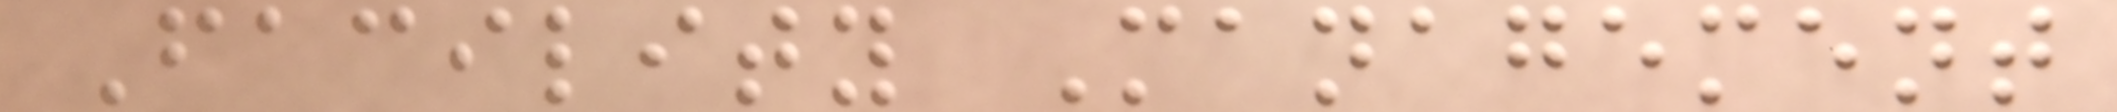Facility Management
